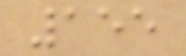155
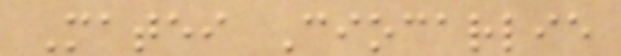Matei Ciocarlie
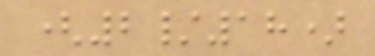(2/18)
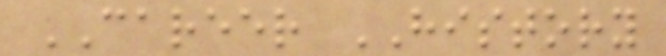CAREER HISTORY
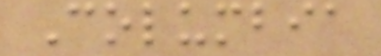Columbia
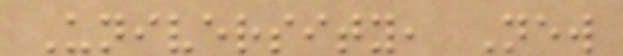University, New
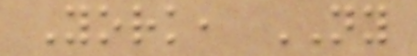York, NY
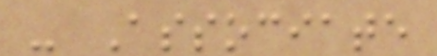- Associate
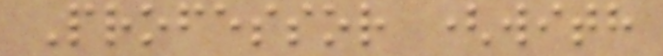Professor (with
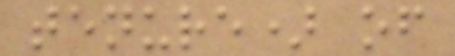tenure) of
